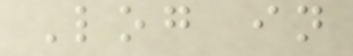Log in
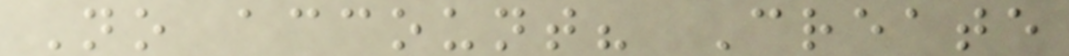No account? Create
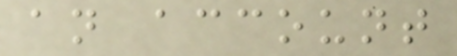an account
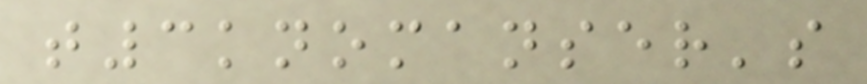t3knomanser's
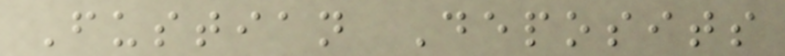Fustian Deposits
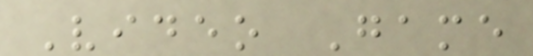Video Game
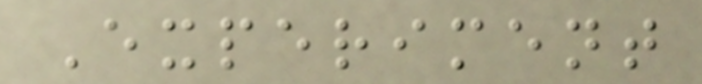Experiment
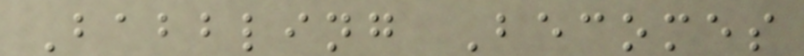Babbling Becomes
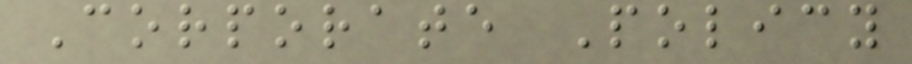Corporate Policy
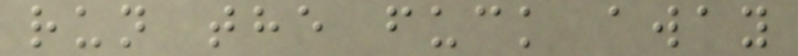run the fuck away
